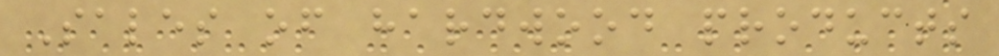Sales of hardwood products
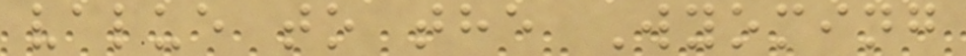value to the Wyoming
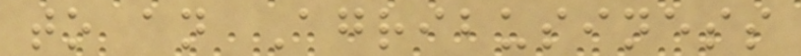to an Agribusiness
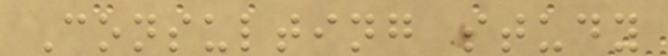Consulting study
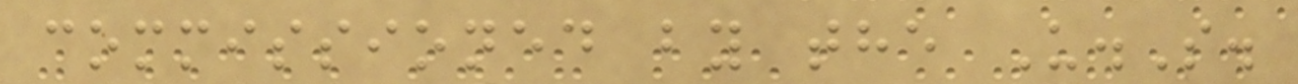commissioned by the U.S.
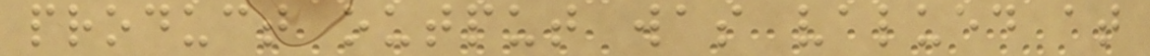product output was valued at
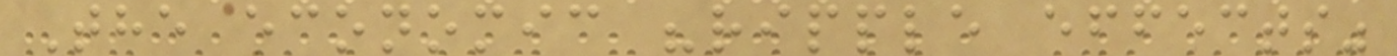The economic "ripple effects"
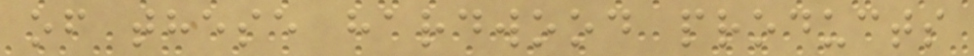of these hardwood products
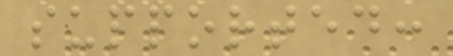supported:
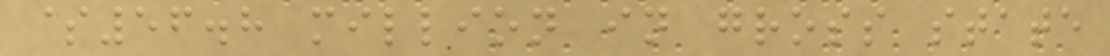$56.8 million in gross state
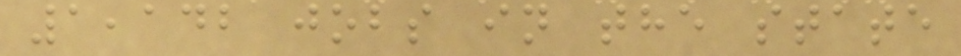1,142 jobs in the state
